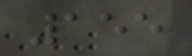155
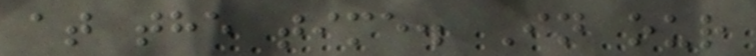at the time. In our
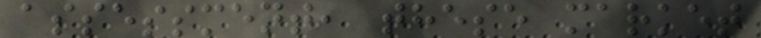assessment, these market
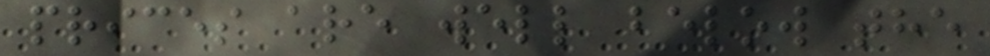prices are well below the
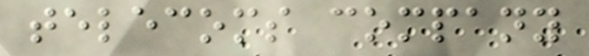telecoms company
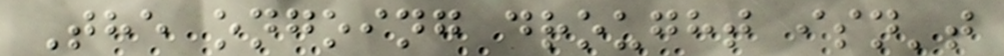The ongoing drought isn't
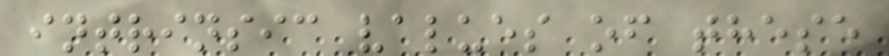intrinsic values of these
